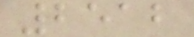2512
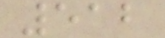512
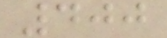400
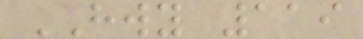HWY 119
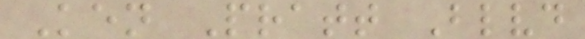Ken Pratt Blvd
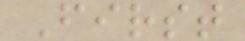First
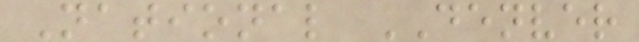National DENVER
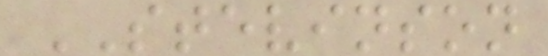STEVINSON
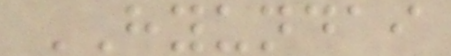HYUNDAI
